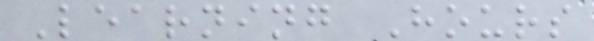Learning Hours
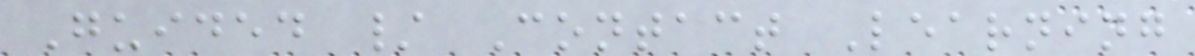Guided / Contact Learning
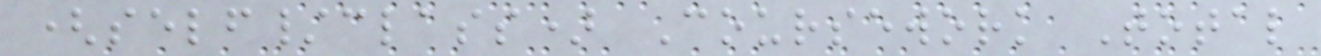(self/class) Coursework Total
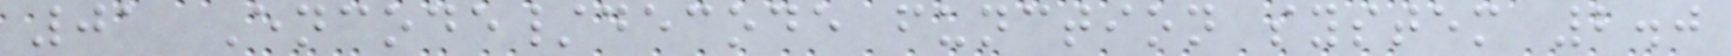01 Encode/decode function system 2.0
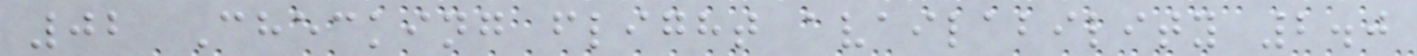02 Checking flight availability 2.0
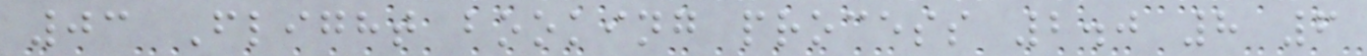03 Flight booking process 2.0 8 6
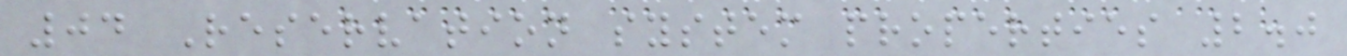04 Reservation system properties 2.0
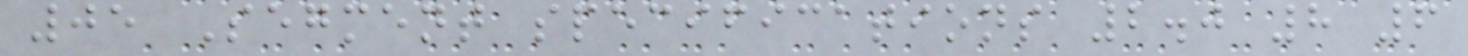05 Segment specifications 2.0 8 6
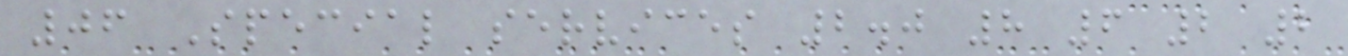06 Special services 2.0 8 6 2 2
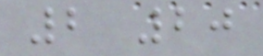2 20
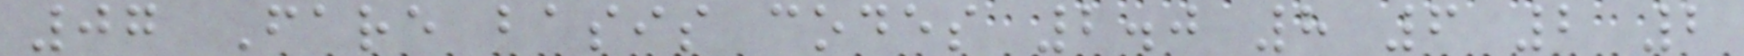07 Fare basis codes 2.0 8 6 2 2
